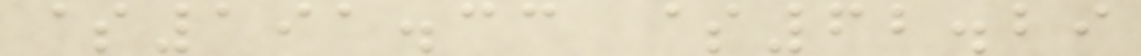$191.33 $62.29
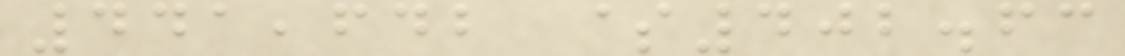441,642 $402.63
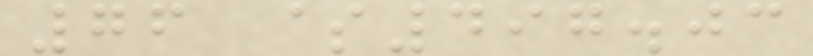76 $497.03
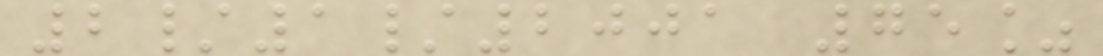2/1/2001 75%
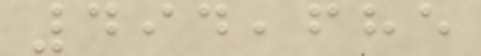494,685
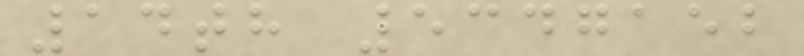14th 5347152
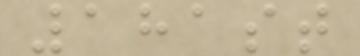181st
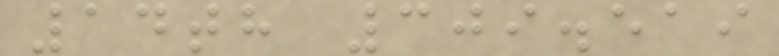14th 309.519
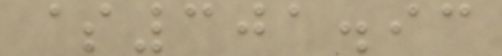$301.93
